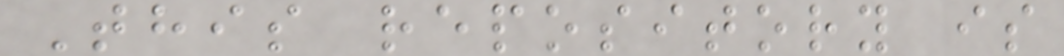This repository is
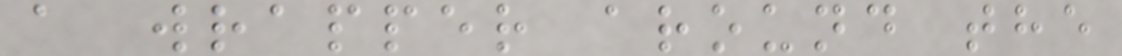a wrapper around the
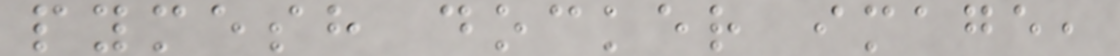pymesh docker image,
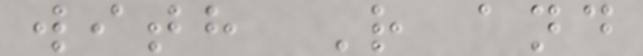with R and
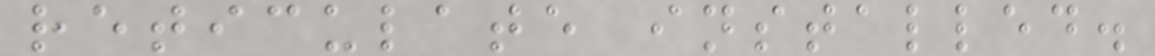reticulate installed.
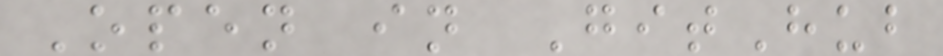Open in GitHub
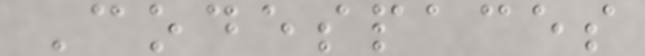Codespaces
